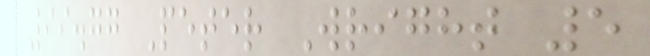99.77 Peter Wright 5
